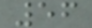56
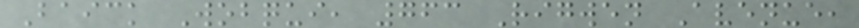Baick Wobqui, 763 Rigwen Avenue,
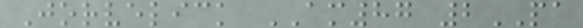Jorvelick AM87 2PA
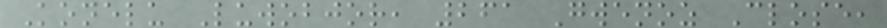Konelu Luwobjor, 261 Gwenoz Close,
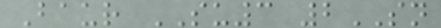Baur SU3 2SN
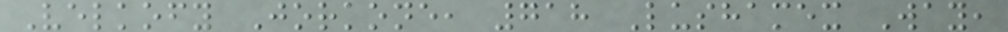Velkofy Jorkone, 718 Lushamex Way,
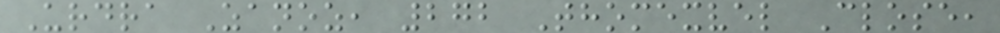Urdra Zanoz, 272 Thomexvel Close,
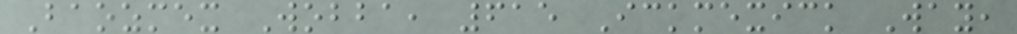Baozmex Wobba, 615 Ickmexick Way,
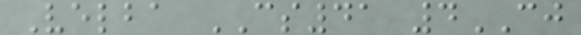Velba CS41 4CJ
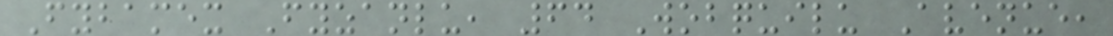Fybamex Fyzanlu, 64 Wobquilu Avenue,
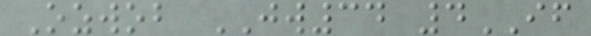Ozwob JW34 4IF
